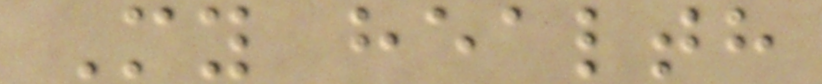My health
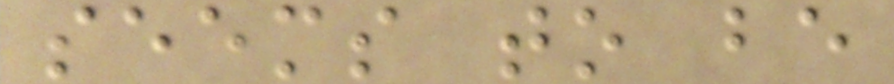seems to be
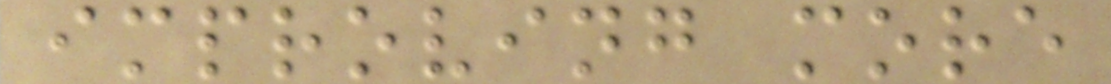improving more
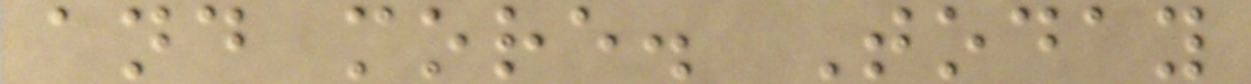and more. Today
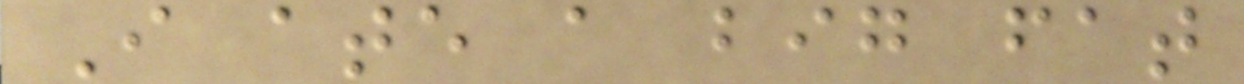I ate a big fat
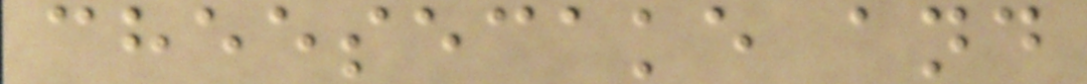cheesecake and
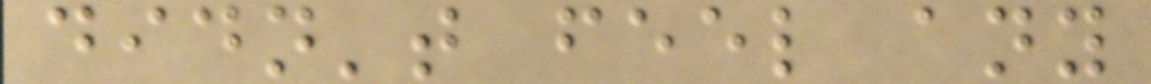didn't feel any
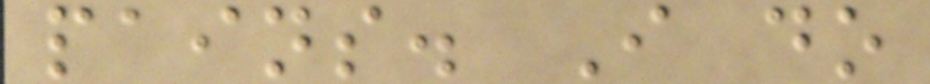pains. I do
